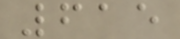615
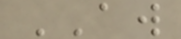AW
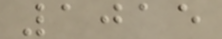1015
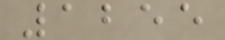1255
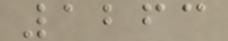1263
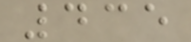435
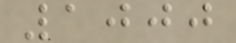1000
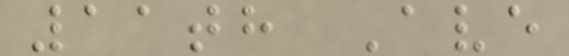11th Ave
